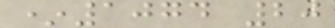*1074 20
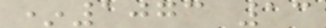*1073 13
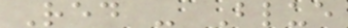Red - Blue
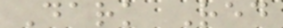Dark Red
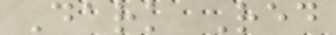Dark Red
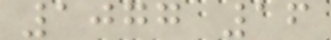1077 16
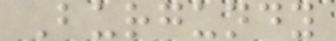Burgundy
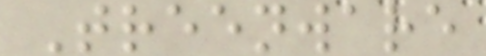Treenware
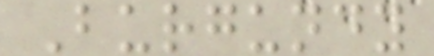Burgundy
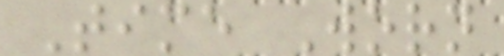Time Worn
